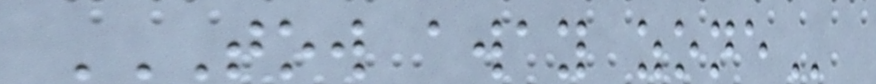TOW AWAY ZONE
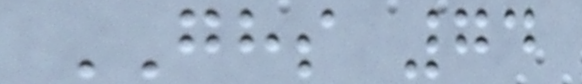GHS 74
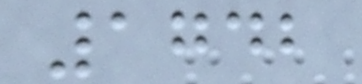1742
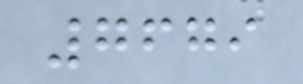7679
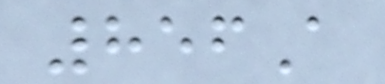856A
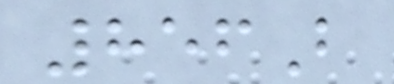856B
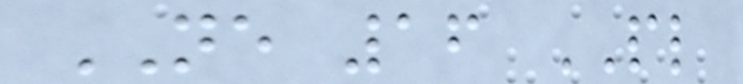NE 16 PL
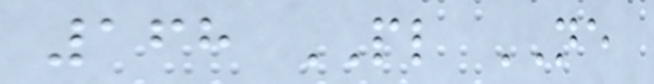168 PL NE
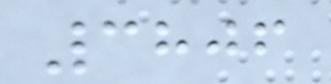3806
